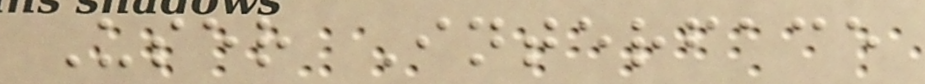User Interface
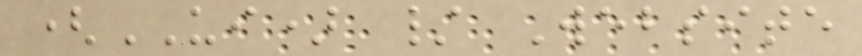(UI) / Website
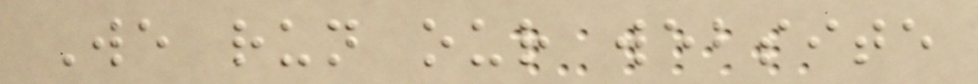We run our website
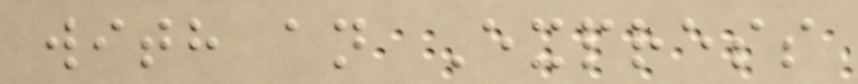with an Express
